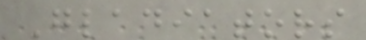Gladiators
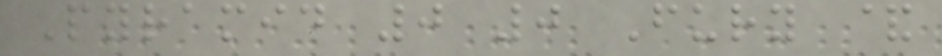Pyramid 0 0 Fury &
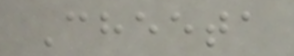Cheeta
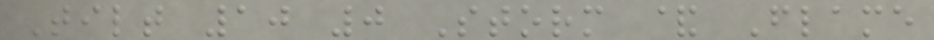Tilt 10 0 Storm & Flame
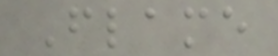Flame
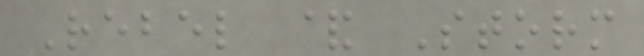Rebel & Storm
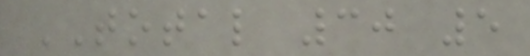TOTAL 30 5
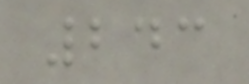243
